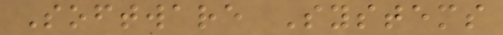Software Systems
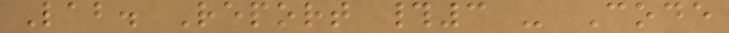Lab. Report #3 - Code
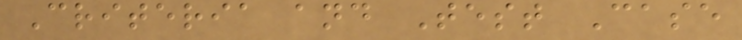Criteria and Test Case
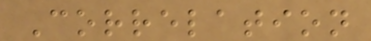Correlation
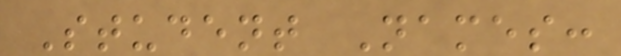Student Names:
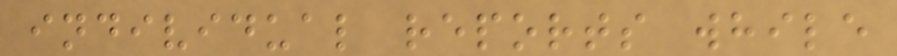individual reports while
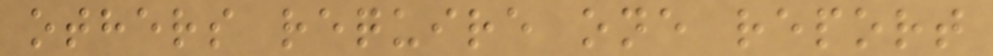others require one report
